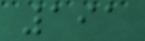191
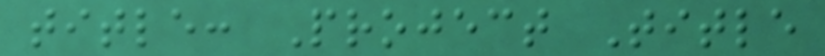title: Project Title
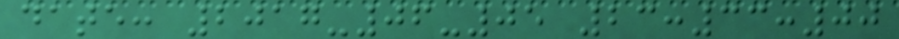date: 2017-06-05 23:33:00
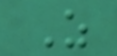Z
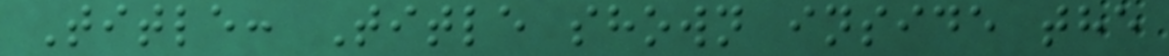Title: Title shown inside the
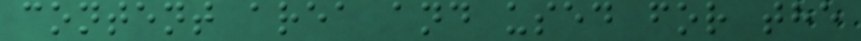content area and used for the
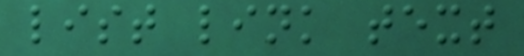list link text
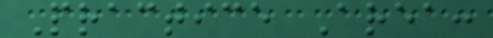Practice Area:
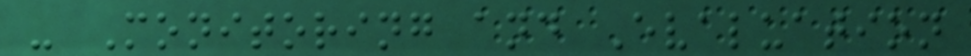- Monitoring and Evaluation
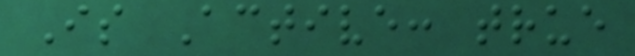Is Active: true
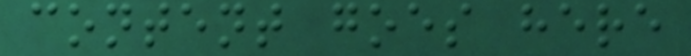content goes here
